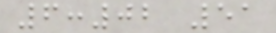6:02 51
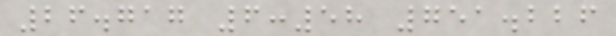26.717 6:58 751.226
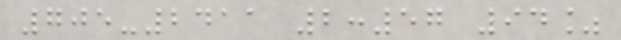705-2411 2:57 94%
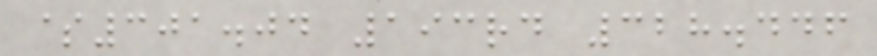$301.04 193rd 328.446
